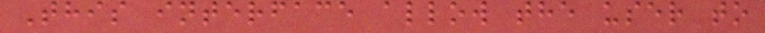This interface allow the user to
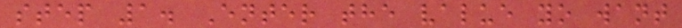step 1. Enter the value yo want
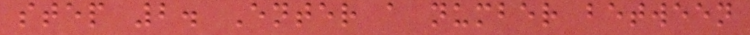step 2. Enter a number between
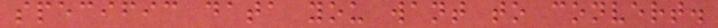specific data you want to convert.
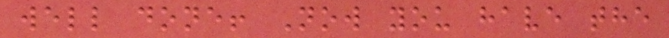well done! Now you have the
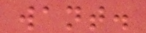want.
